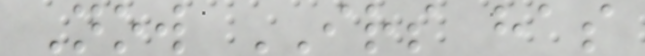Now IRS has
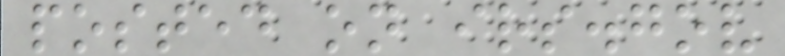posted on irs.gov
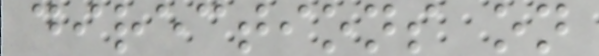directions on
